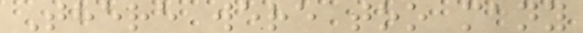There were too many
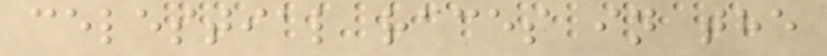celestial races in the
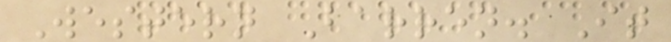Western Barren. It
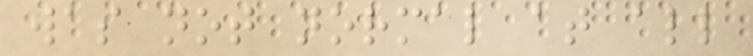was not normal at all
